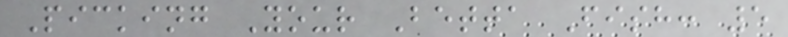Picking Your Betta Fish: 5
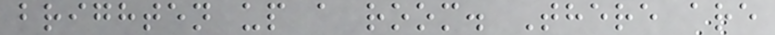brighten up a room. There are
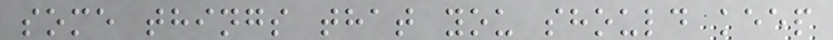some things that you should keep
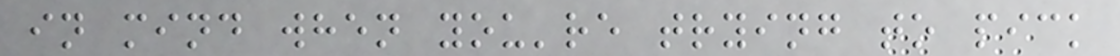in mind when you're trying to pick
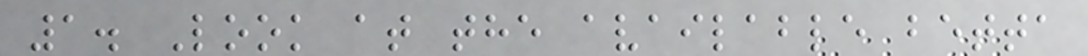1. Look at the available betta
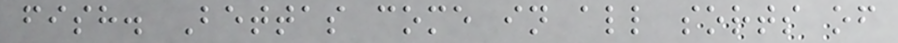fish. Bettas come in all sorts of
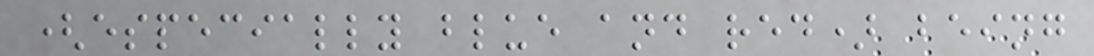(especially blue and red) being
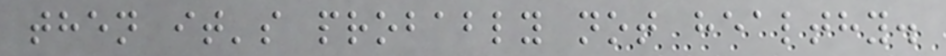then it's probably not healthy.
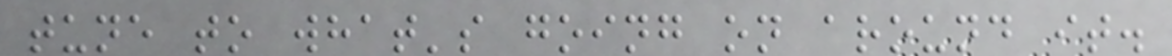tune to what's going on around it.
